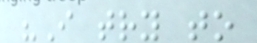"I try to
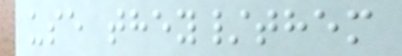use they/them
